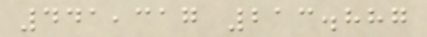441,317 213.887
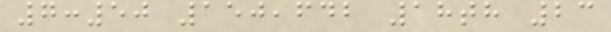7:50 150,642 18th 23
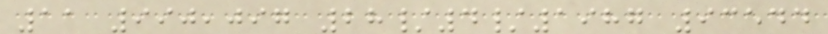11 990,097 28/4/1987 93544
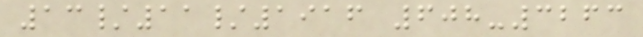13/11/1916 608-3263
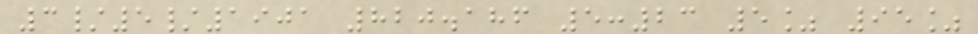3/5/1901 820.186 5:23 5% 95%
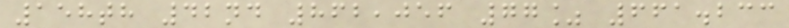158th 42nd 862,056 77% 661.233
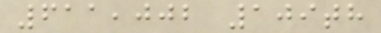611,002 109th
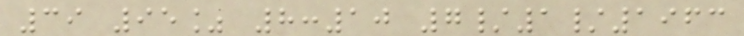39 95% 8:10 7/1/1963
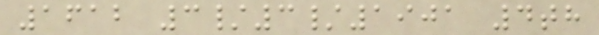1612 3/3/1901 4th
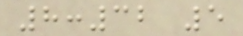8:32 5
